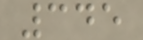345
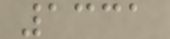1331
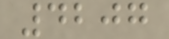4207
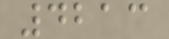4213
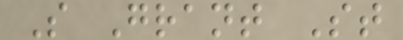S Grant St
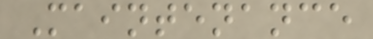Maintenance
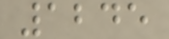1245
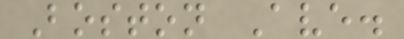Boston Ave.
